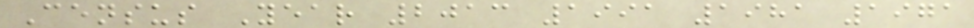Census Year 2013 1991 1981 1971
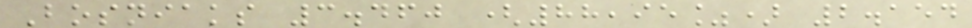Bosniaks 3.460 (88,95%) 2.154
